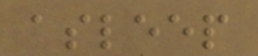asleep
